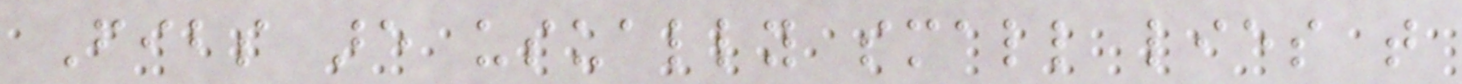Fibs are usually small lies that
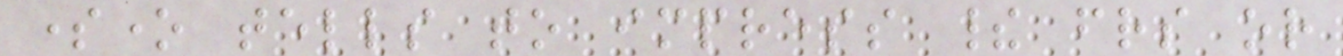someone tells to impress their friends or
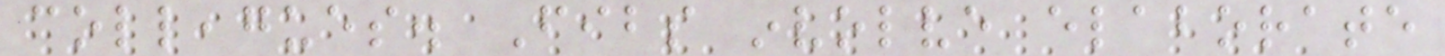colleagues. Fibs involve elaborate
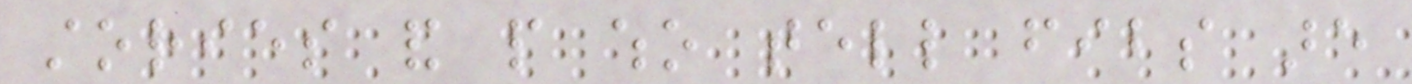stories and people who tell fibs are
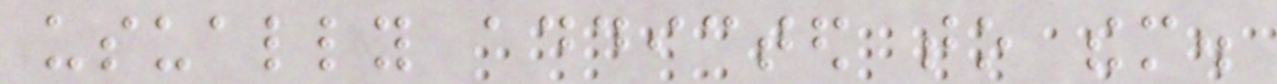usually addicted to them.
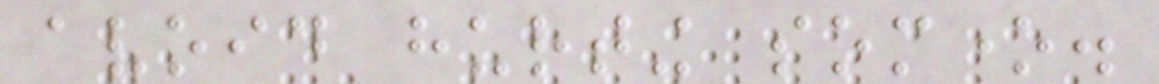avoid hurting somone.
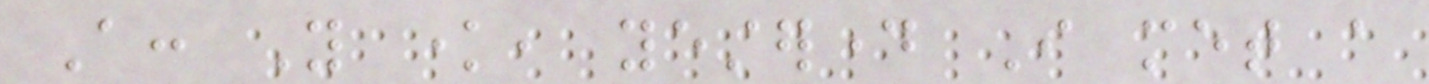A: You know, yesterday I met a
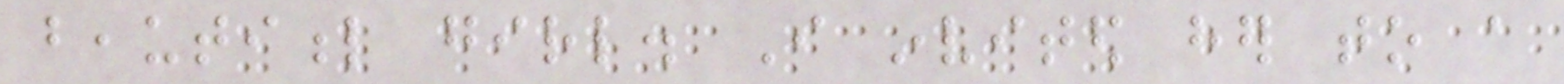beautiful girl. I invited her to a
